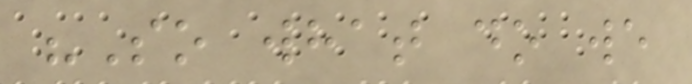"So what do we
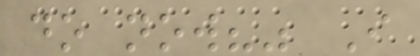do now?" I
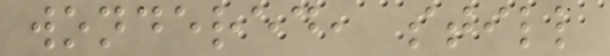wondered, still
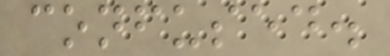confused.
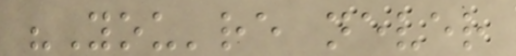"You're never
